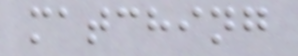matching
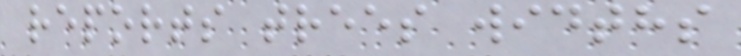reports trees widths
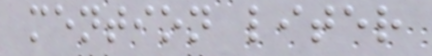mention liter
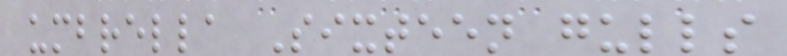umbrella Sixteen gulls
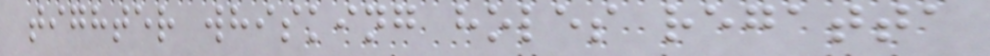tighter whisking holes regatta
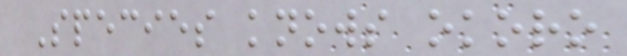Species knows okoro
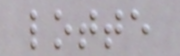lotte
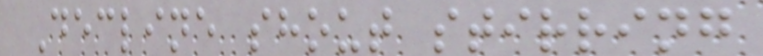Decline shout stirring
